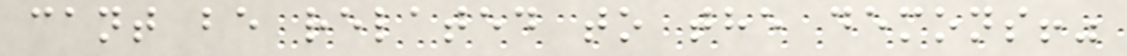cant be related to the demons!"
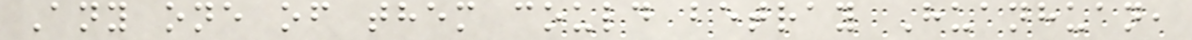Any one of them could betray Huanhuan,
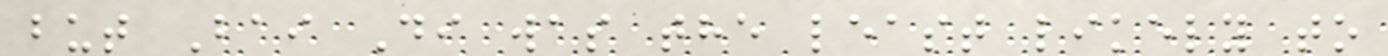but Bai Di was the least likely to
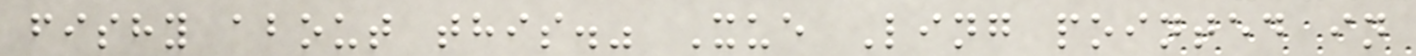fishy about this." Xue Ling pointed in
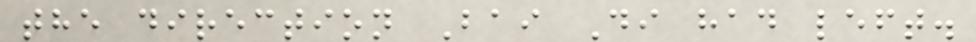the direction Bai Di had left.
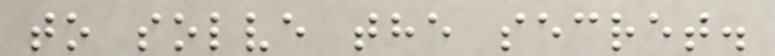to solve the secret.
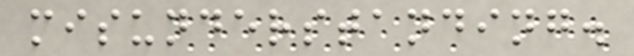misunderstanding.
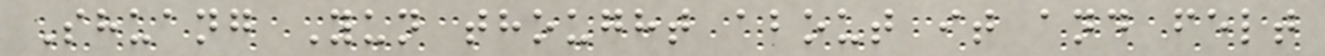Shuang Yun thought about it and felt
